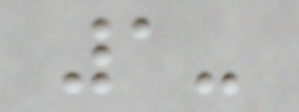1-
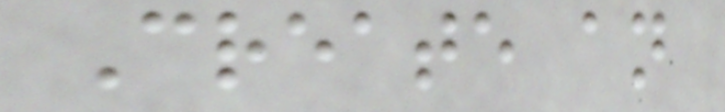Create an
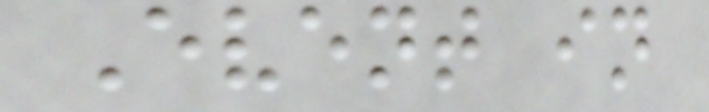Event in
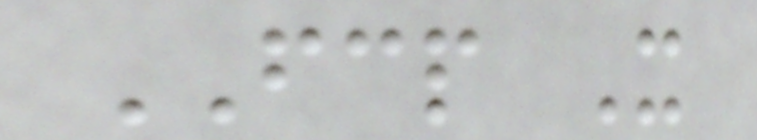FCP X
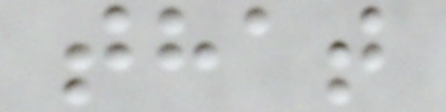that
